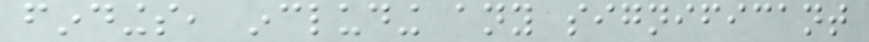findings, including any significant
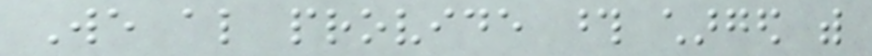We also provide those charged with
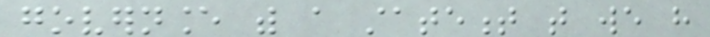governance with a statement that we have
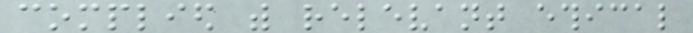complied with relevant ethical
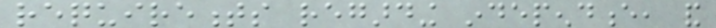requirements regarding independence, and
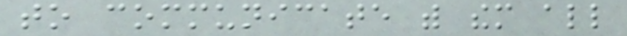to communicate with them all
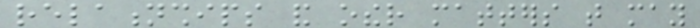relationships and other matters that may
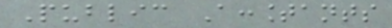Public Accountants
